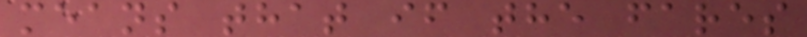means that if the fares
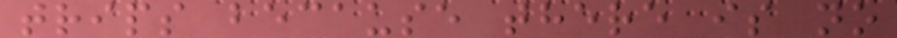trips because there is no
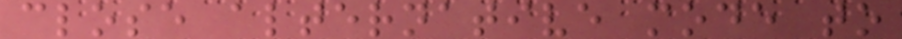close alternative mode to
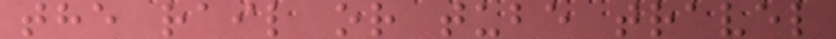the rail or tube travel
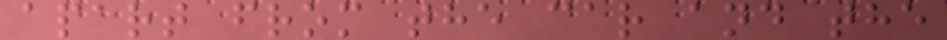apart from the car and the
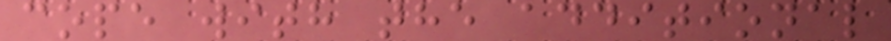cope with the additional
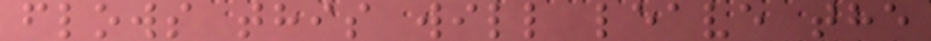flows this will leave the
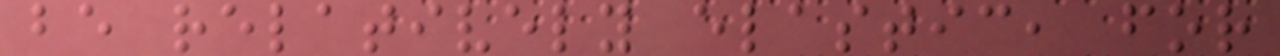be relatively elastic, for
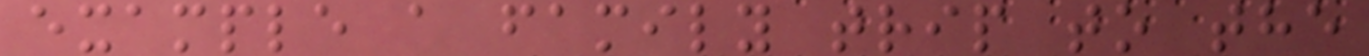example a family trip to the
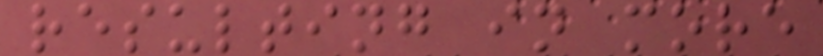resulting in more
